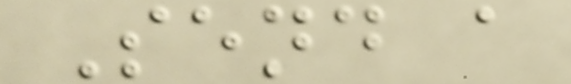Send a
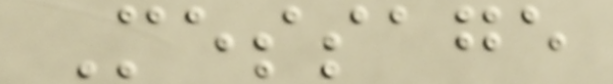Message
